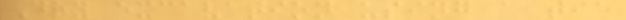Dry excavation using a tie
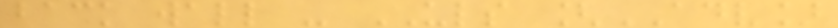back wall - ULS [ADV]
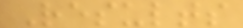Results
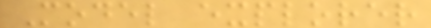Model explorer
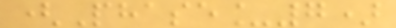(Phase_7)
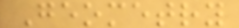Geometry
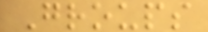Groups
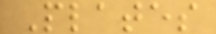Plates
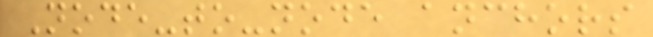Node-to-node anchors
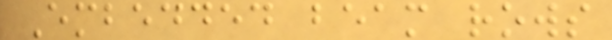Embedded beam rows
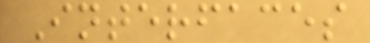Interfaces
